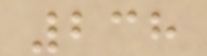238
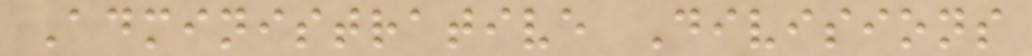Administrative Divisions
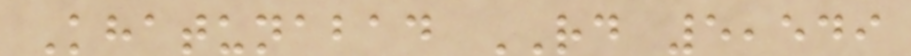Khatunabad RD 5,549
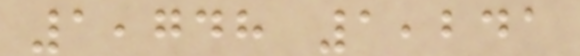1,748 1,241
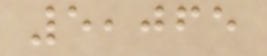5,065
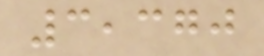3,370
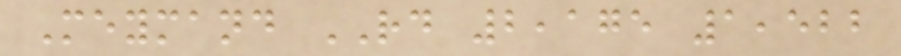Meymand RD 2,175 1,522
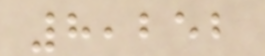8,252
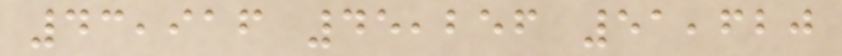43,916 45,256 51,620
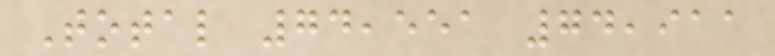Total 74,551 74,911
